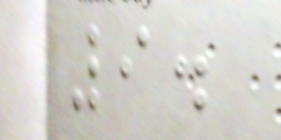9.
